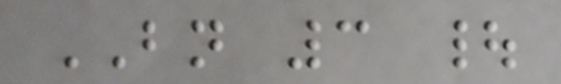BN 3 |
